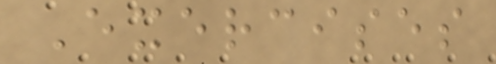Exercises
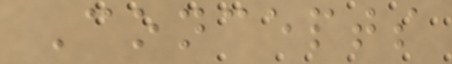Concepts
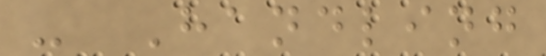- Handling
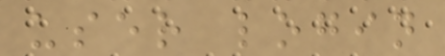user login
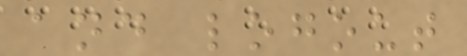and logout
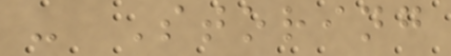- Storing
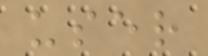user
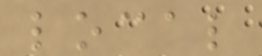local
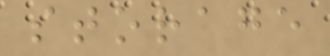storage
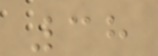38
